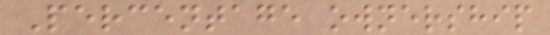Percentage ownership
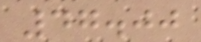47.00
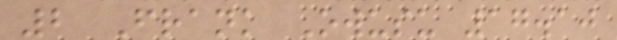2 Frank Owusu 17.10
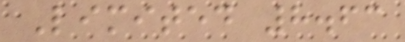Limited 8.63
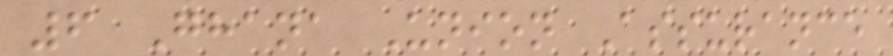6 Ghana Union Assurance
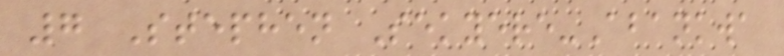7 Stephen Sekyere-Abankwa
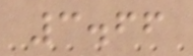3.66
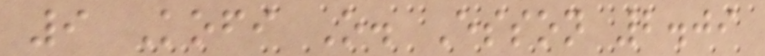9 Kofi O. Esson 2.09
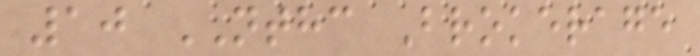10 NTHC Brokerage
